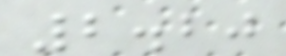2.20
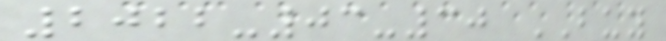2022-03-30 BUY
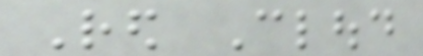Red Cloud
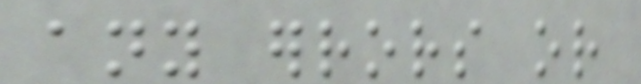any errors or
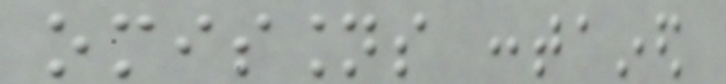omissions contained
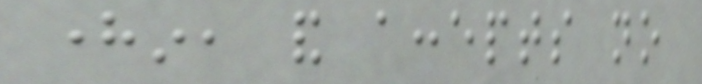herein, and accepts no
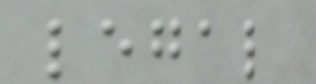legal
